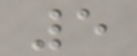5
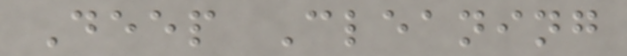Deep Cleaning
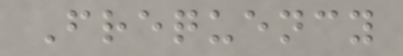Frequency
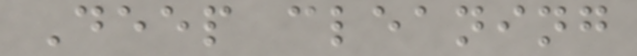Deep cleaning
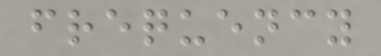frequency
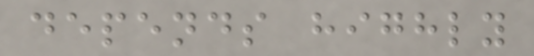depends highly
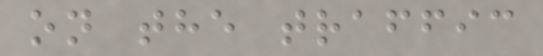on the traffic
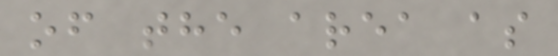of the area as
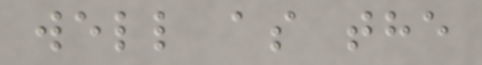well as the
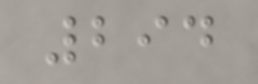294
